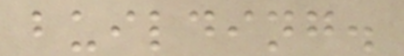building.
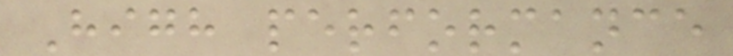High performance
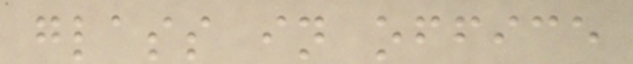glass in office
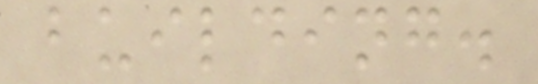building.
